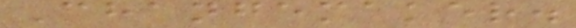Changemaker.
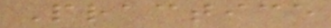Practice
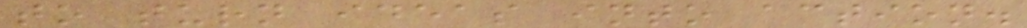to turn ideas into action.
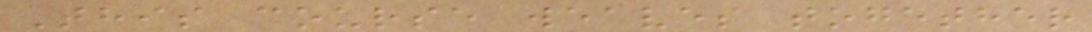This course weaves together
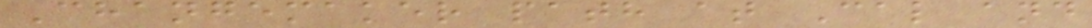Changemaker path at Cal and
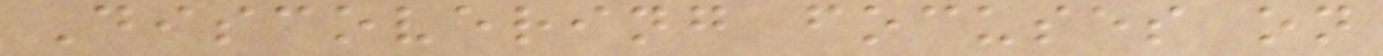Discovering focuses on
